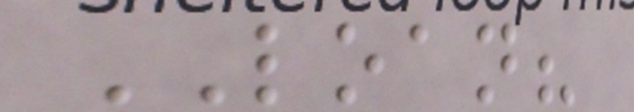LOAN?
